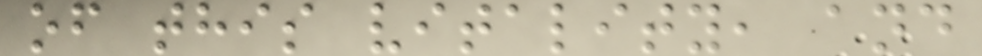of this vitality, and
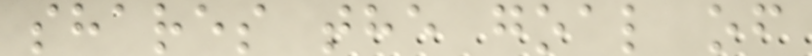shares the goal of
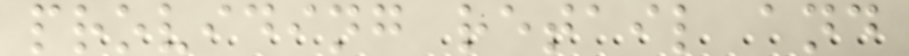providing retail and
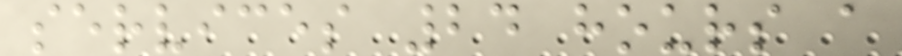services 24 hours a
